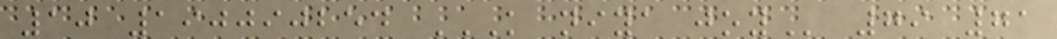10 190090254 K NIYA JOY 79 71
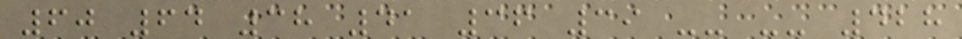60 64 38 41 36 39 -- -- 428
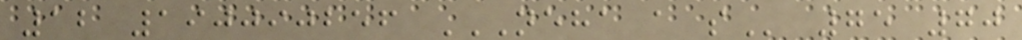12 190090256 NEHA A S 75 70
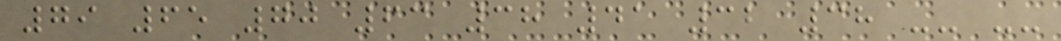79 65 70 63 38 41 32 38 -- --
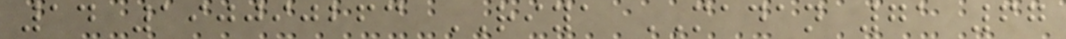14 190090263 RIYA MADAN 71 67
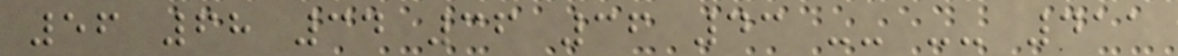56 68 34 36 36 43 -- -- 411
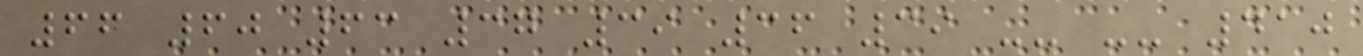66 60 63 37 39 36 39 -- -- 410
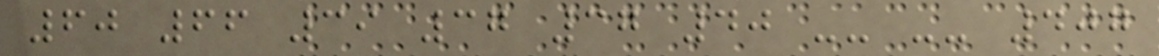60 66 39 37 37 40 -- -- 407
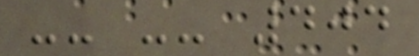-- -- 404
